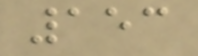153
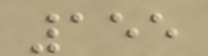155
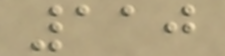110
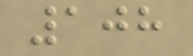108
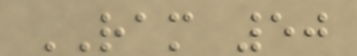RAM 50
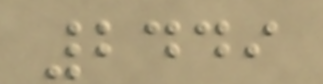2449
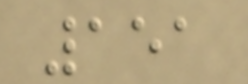151
